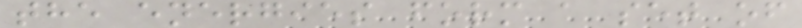the energies form a set of
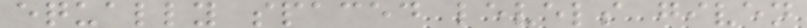equally spaced levels given
